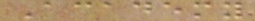Academy
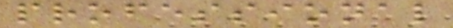professional
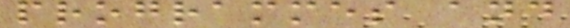programmes and
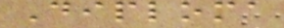Diploma
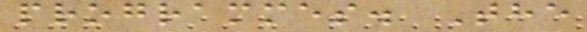programmes. The
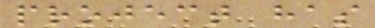project has
